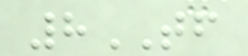8TF
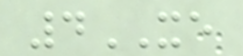4XE
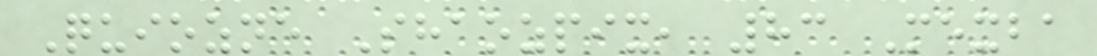Quiozne Shaozpix, 83 Mexba
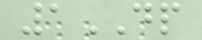1DP
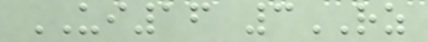UI16 3RZ
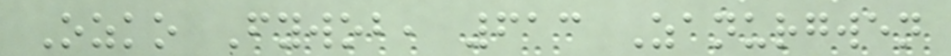Ozko Fywob, 613 Zanurgwen
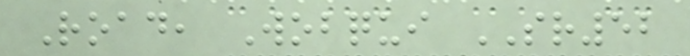Road, Wobqui SR52
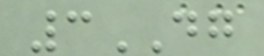3DG
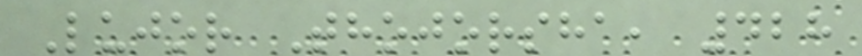Lujor Thojorsha, 428
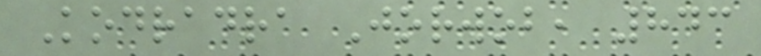Kodradra Jorwob, 843
